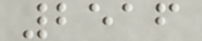2516
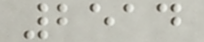2514
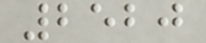2520
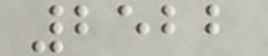2522
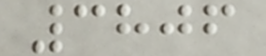3806
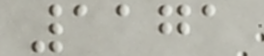1171
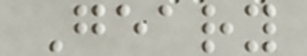Geary
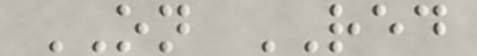ON RED
